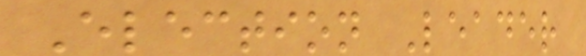Election Leader
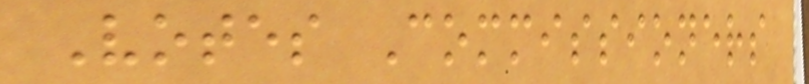Votes Commissioners
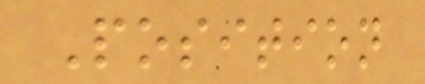Position
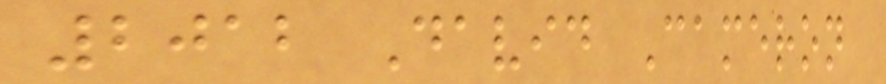2012 David Cameron
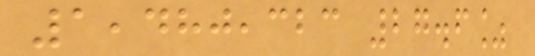1,480,323 27.6%
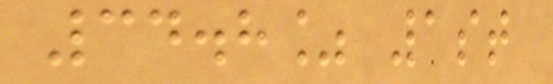34.8% 1st
